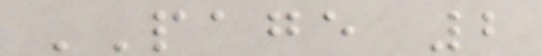PAGE 2
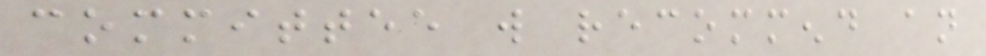committee will recommend an
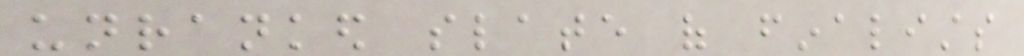unranked slate of finalists
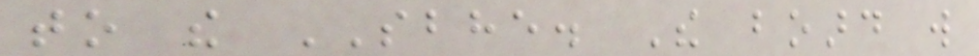to the SBHE. The board will
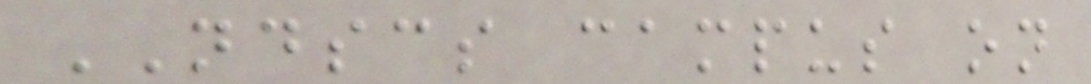NDSCS campus on
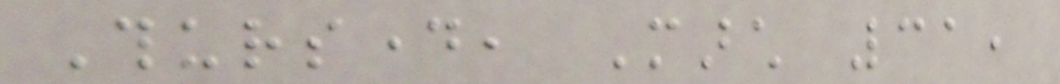Thursday, March 31,
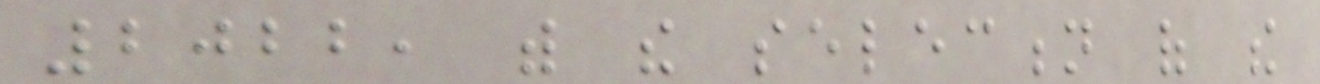2022, with the selection of the
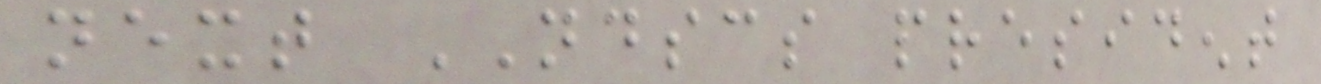next NDSCS president
